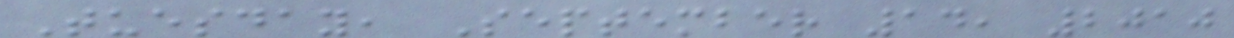Tuesday, September 14, 2010
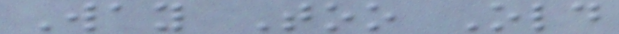Way Too Old
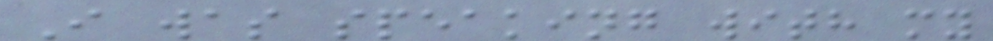I was speaking with my
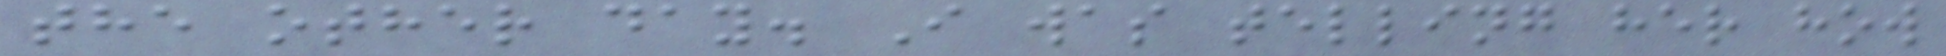the other day. I was telling her how
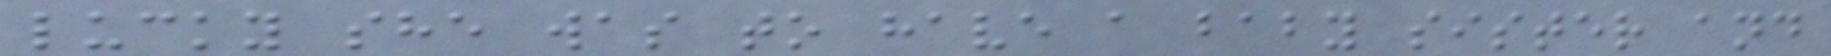lucky she was to have a baby sister and
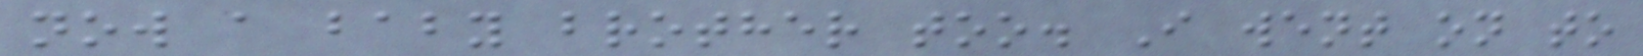now a baby brother too. I went on to
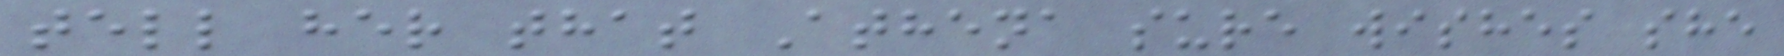tell her that Athena sure wishes she
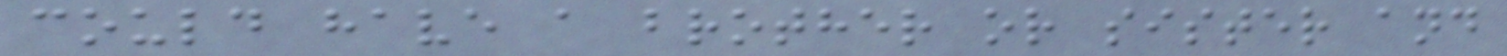could have a brother or sister and
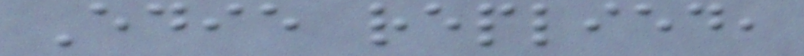Edie replied,
